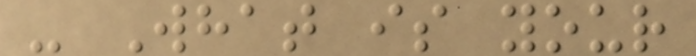- What is your
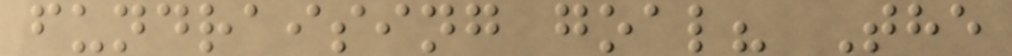fundraising goal? The
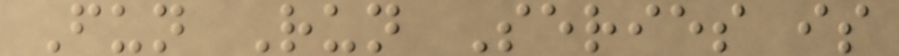Fun Run Series is
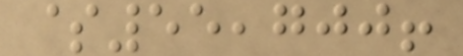$55,700!
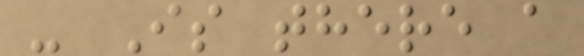- Is there a
